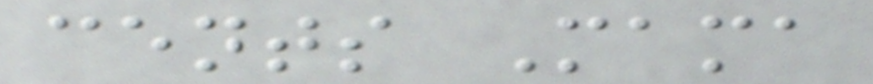cents Mama
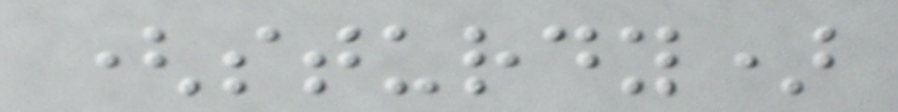(sturdy)
